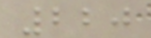220
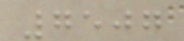7507
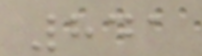841
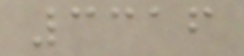3316
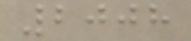2008
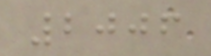2006
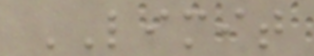LIMIT
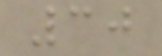30
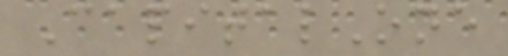CapitalOne
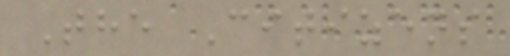The Citizens
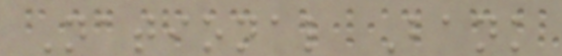National Bank
